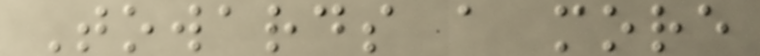Towards a more
